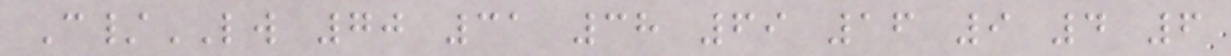C/LW 70 31 38 69 16 9 4 6
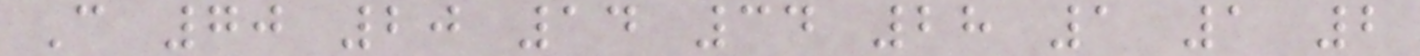C 70 20 14 34 28 1 1 2
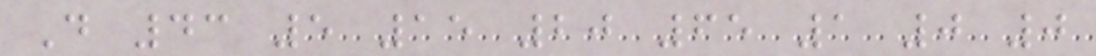D 43 5 15 20 65 1 0 0
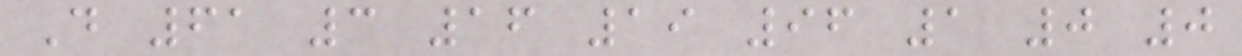D 61 3 16 19 96 1 0 0
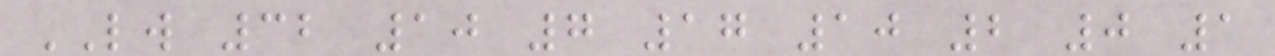LW 32 10 7 17 10 2 0 1
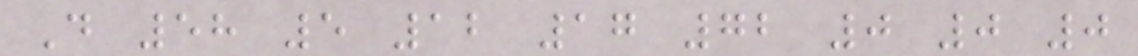D 58 5 12 17 72 0 0 0
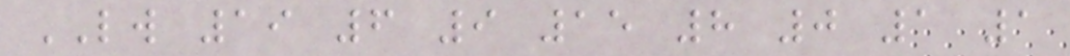LW 19 6 9 15 8 0 1 1
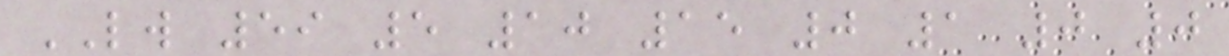LW 59 5 10 15 0 1 0 0
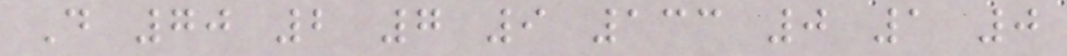D 70 2 7 9 133 0 1 0
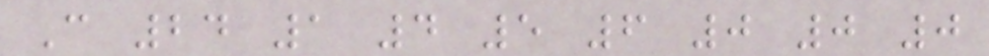C 24 1 4 5 6 0 0 0
